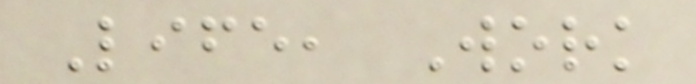Life, Work
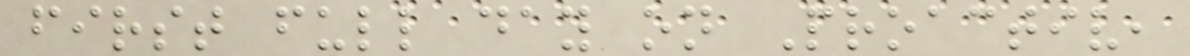first full day on Proactiv,
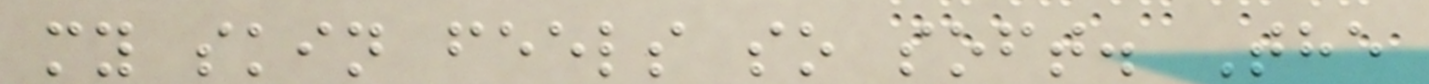my skin feels so soft. The
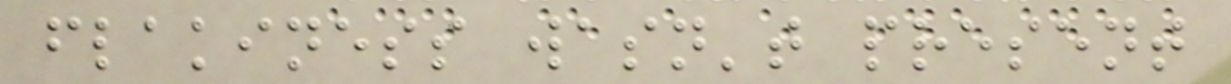flakiness wasn't present
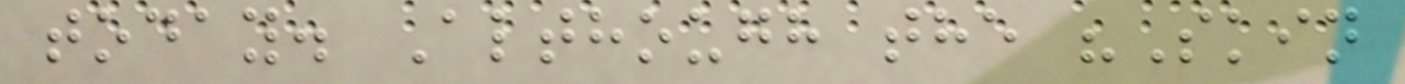today. Although the "Skin
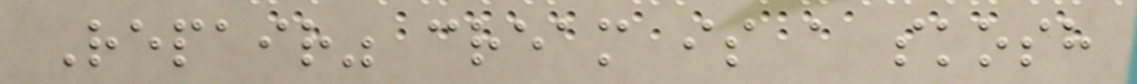Repair" cream is a skosh
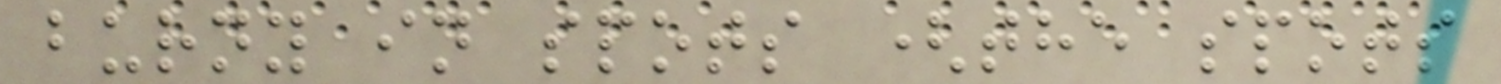burny in spots (the spots
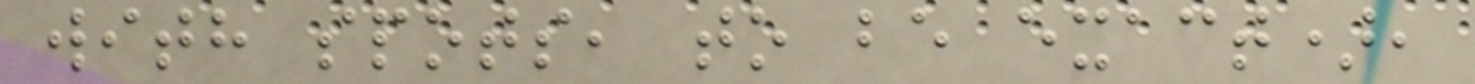with spots, to be exact),
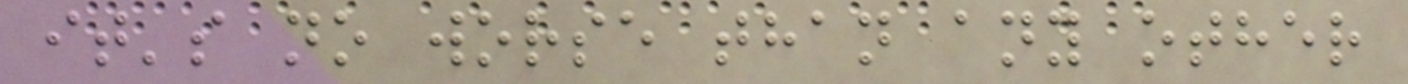it's no worse than any other
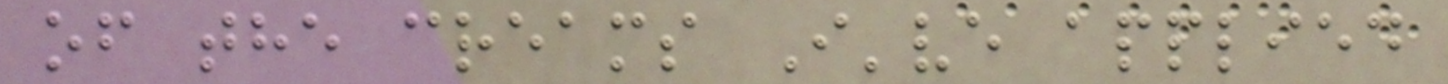of the creams I've applied
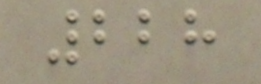228
